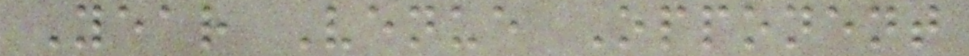Year Venue Opponent
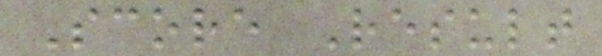Score Result
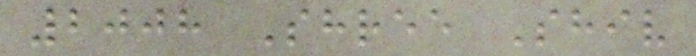2008 Shree Shiv
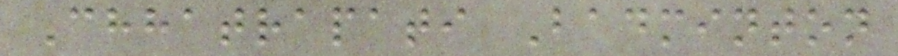Chhatrapati Badminton
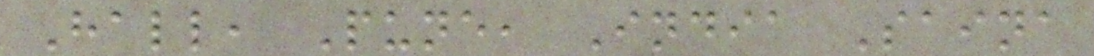Hall, Pune, India Saina
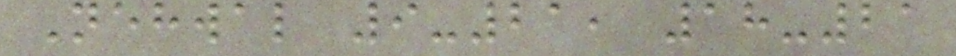Nehwal 9-21, 18-21
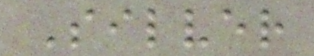Silver
